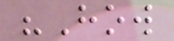"How
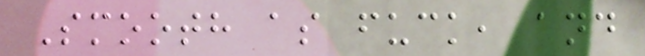Smooth as fuck, and
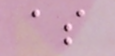as
